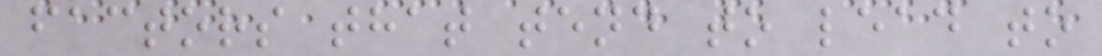factors that tend to lead to
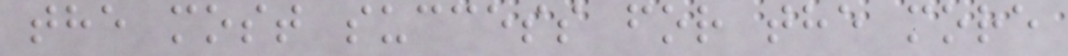the most success for the more
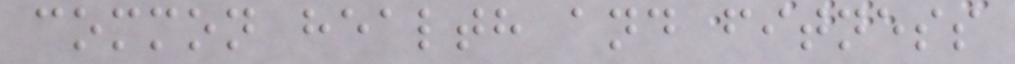common health and fitness
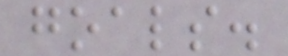goals.
